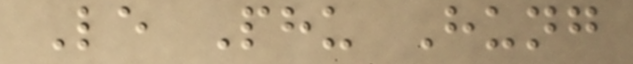Le Phu Hung
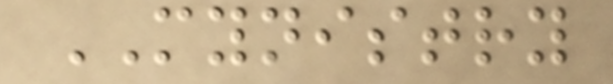MYNISTRY
